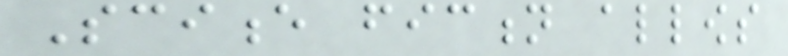Science fiction allows
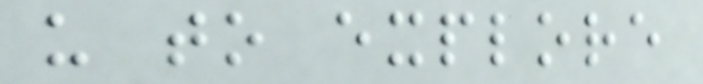us to explore
